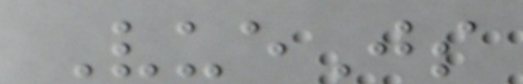VueJs
